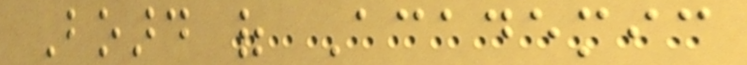Board of Academic
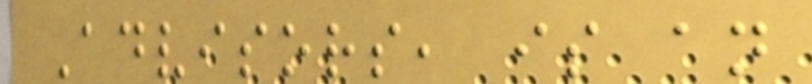Advisors, is an
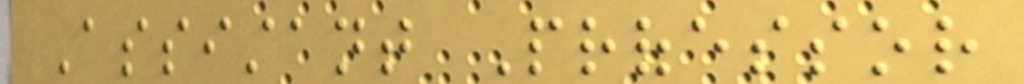Assistant Professor
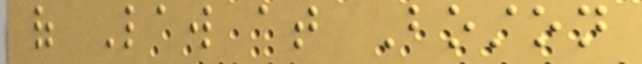of Law at Boston
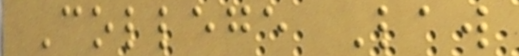College Law
